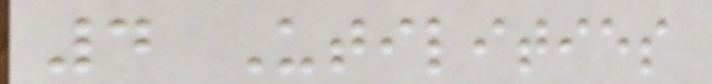4 Utilities
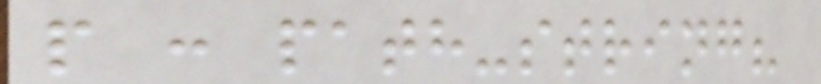p : path-string?
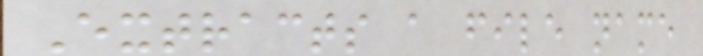Extracts a file name
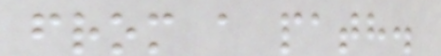from a path.
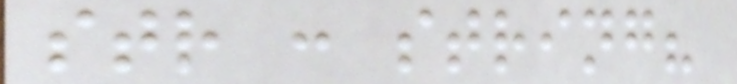str : string?
